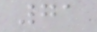71
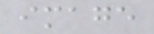image
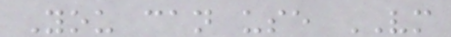You can use VM
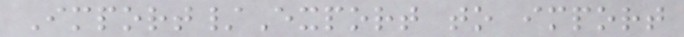Import/Export to import
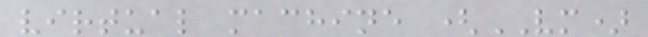virtual machine (VM)
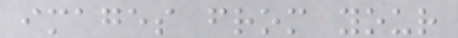images from your
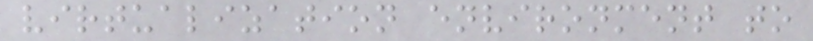virtualization environment to
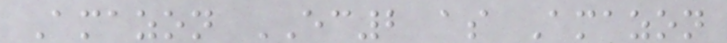Amazon EC2 as Amazon
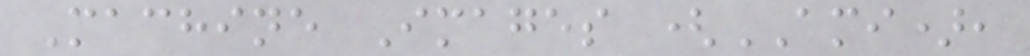Machine Images (AMI),
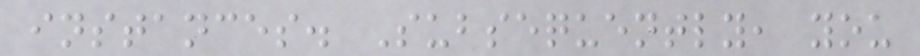instances. Subsequently, you
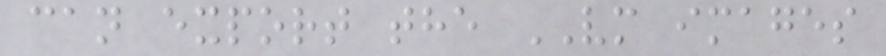can export the VM images
